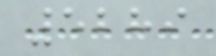5289
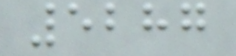5287
